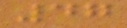47
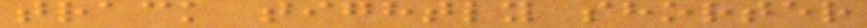track tightly shorter
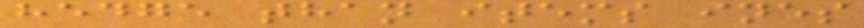hedge than items ines
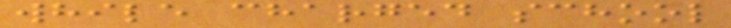while charged school
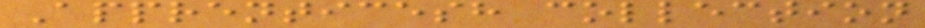Apprenticesh collection
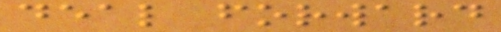deal forward
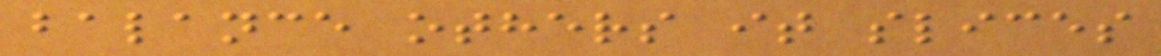balance others it slices
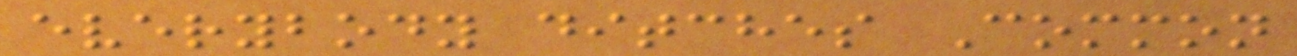everybody ditches Common
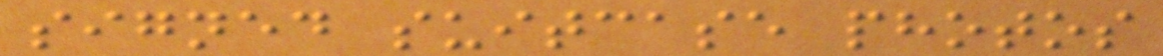signed suitcase photos
